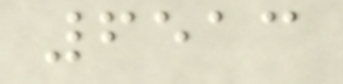6513
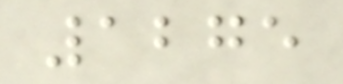1275
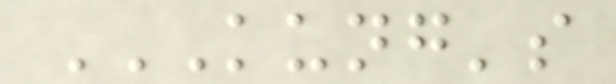KUNG'S
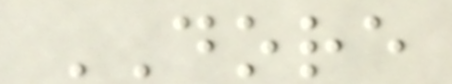DORE
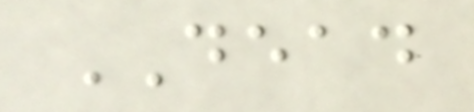DEAD
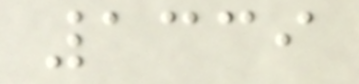1339
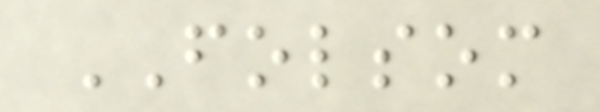FOLSOM
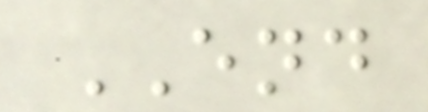END
